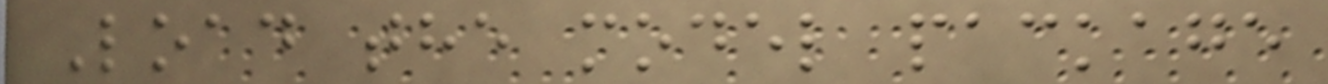Load the model package
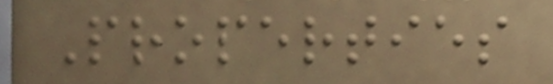Properties
